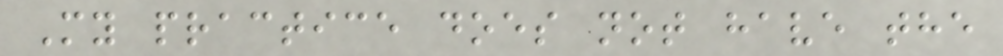My practice does not have the
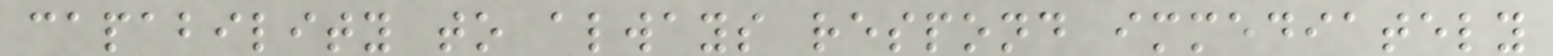capability to always respond immediately
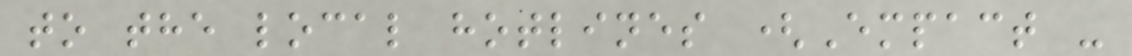to the local hotlines (Empact -
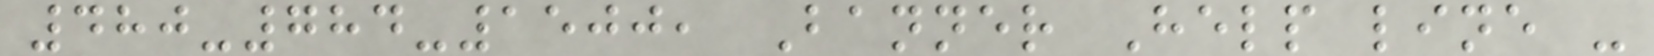480-784-1500, Banner Help line -
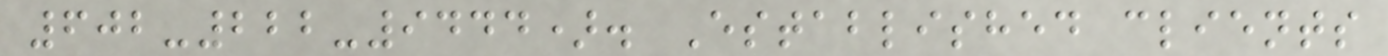602-222-9444). Established clients
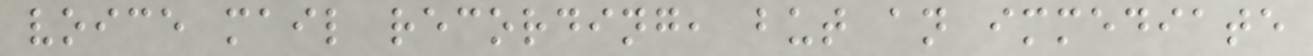voice mail recording, but an immediate
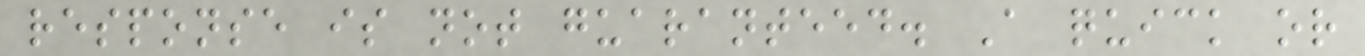response is not guaranteed. A quick or
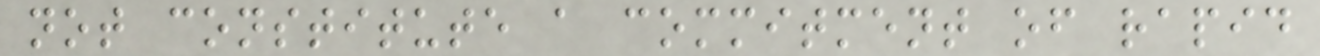not constitute a commitment of rapid
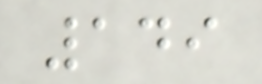149
